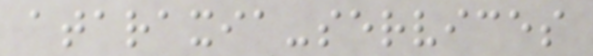ataraxia-services
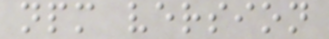npm version
